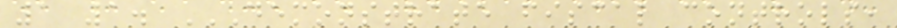1 1. DEMONSTRATE FISCAL CONTROLS,
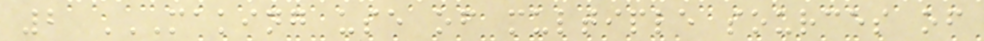2 MAKING USE OF MULTIPLE SOURCES OF
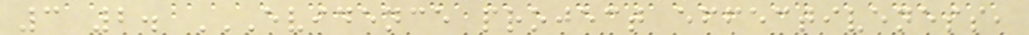3 2. EVIDENCE PROJECT EFFECTIVENESS,
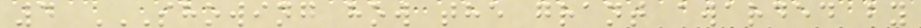4 SHOWING HOW THE GRANT AWARDED BY
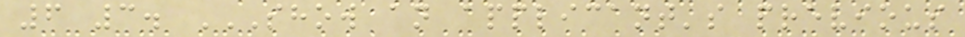6 3. SHOW AN APPLICANT'S PREVIOUS
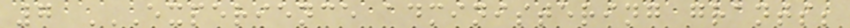7 EXPERIENCE ADMINISTERING GRANTS;
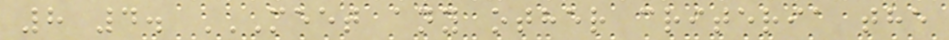8 4. MEET ANY OTHER CRITERIA THE
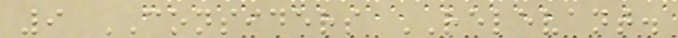9 CONSIDERS RELEVANT.
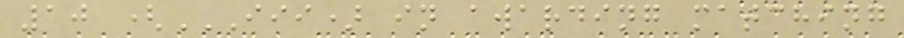10 (III) IN AWARDING MATCHING
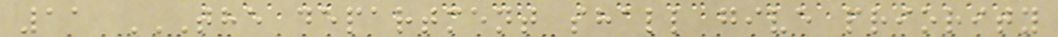11 THE DEPARTMENT SHALL GIVE PRIORITY
